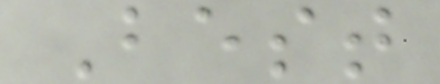Best
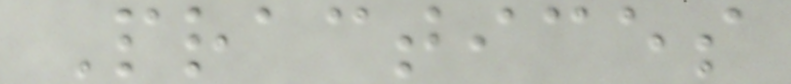Practices
